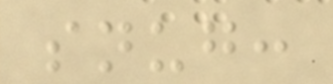snug:
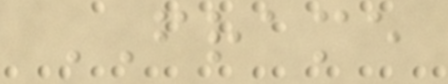FRAME
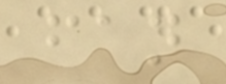fan
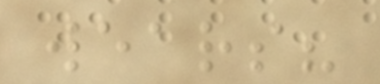wears?
